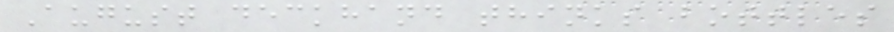August deckhand thinks bottles
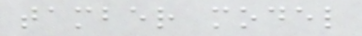tamber model
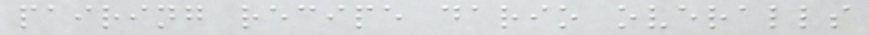pairing recipe dario overalls
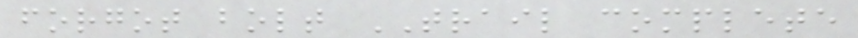forgot bolt TRAIL complete
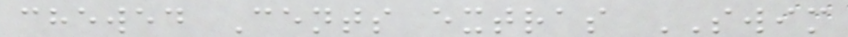chewed Cents extras SWIM
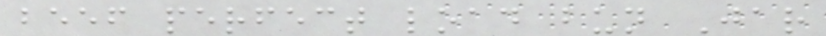beef perfect load bun Jar
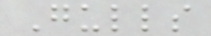Gulls
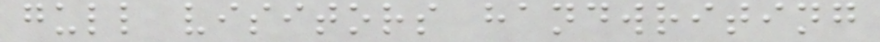gull visitors handwriting
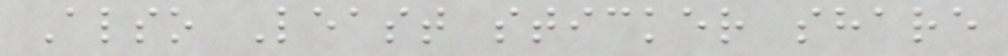Also Least sticker share
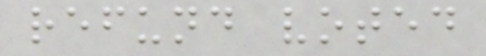refund voted
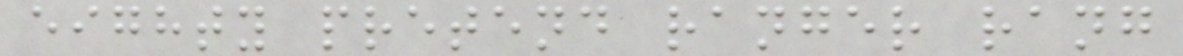eighty pretend ranger rang
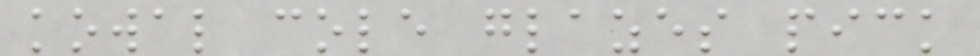kowal cole glazes pick
